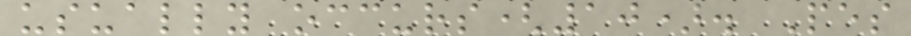usually occurs(10). Pes
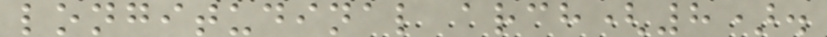longitudinal arch(8).
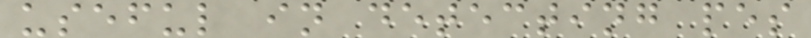useful in detecting pes
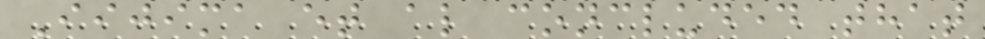Iijima et al concluded that
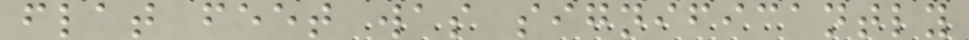flat feet was significantly
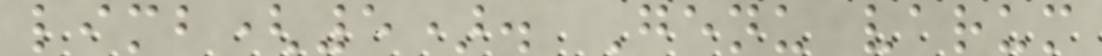limb(5). Genu varum
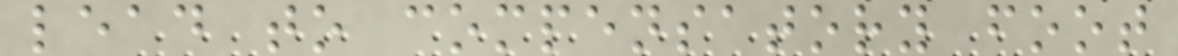lead to compensatory foot
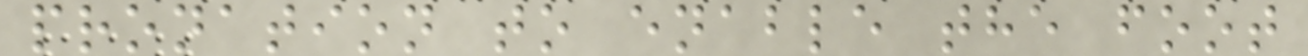pronation to enable the foot
